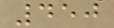450
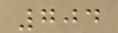704
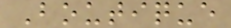Boutique
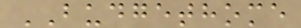BUDGETHOME
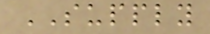SUPPLY
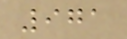971
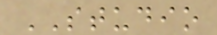STUDIO
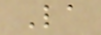La
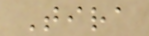Tira
